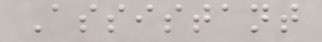Assistant
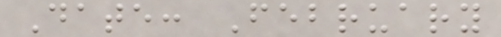Date: February
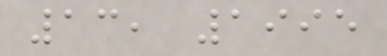13, 1995
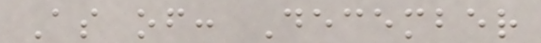As of: December
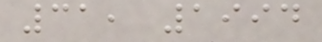31, 1994
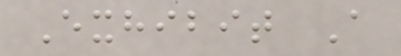Exhibit A
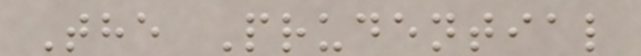The Prudential
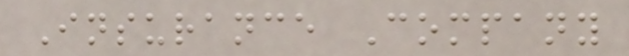Insurance Company
